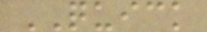QUICK
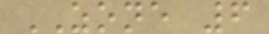ZONE 6
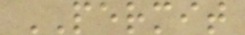PERMIT
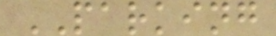PARKING
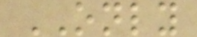ONLY
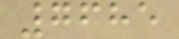7685
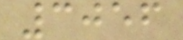3056
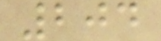204
